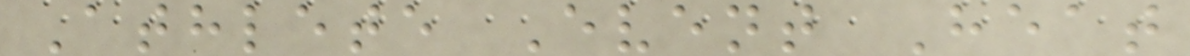Athlete Event Heat
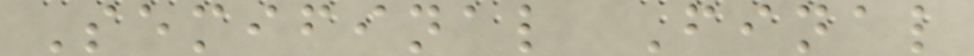Semifinal Final
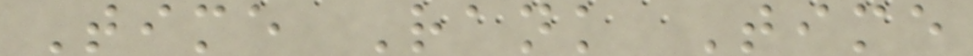Time Rank Time
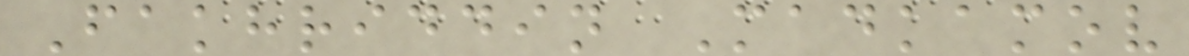Fakhriddin Madkamov
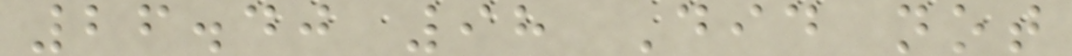26.40 98 Did not
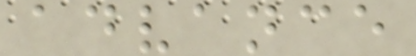advance
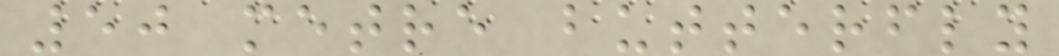50 metre butterfly
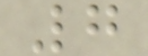7
